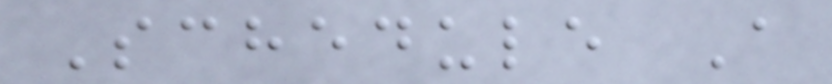Schedule A
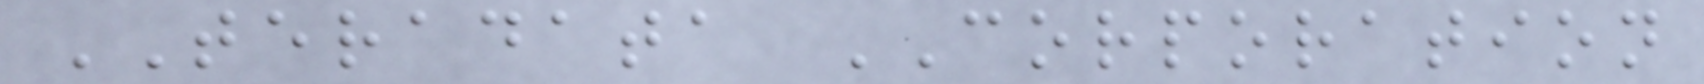TERADATA CORPORATION
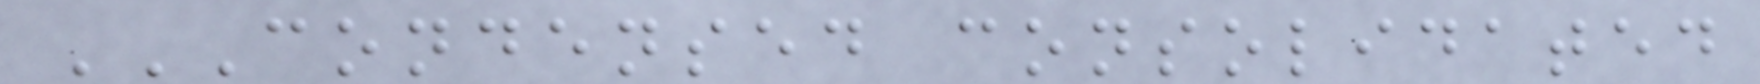CONDENSED CONSOLIDATED
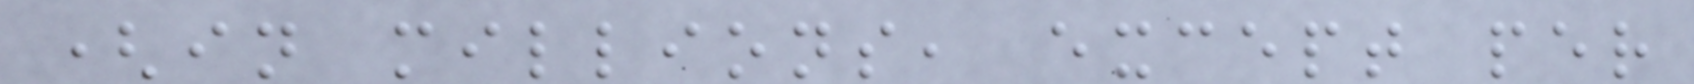(in millions, except per
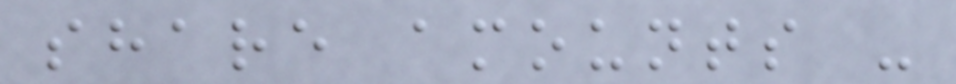share amounts -
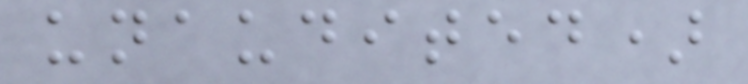unaudited)
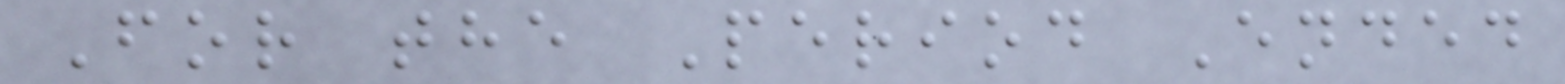For the Period Ended
